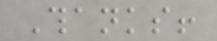Thanks!
